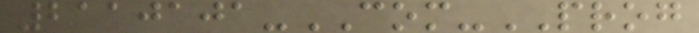2110101-COM-PROG
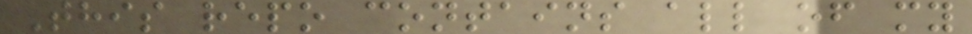This repo contains all of my
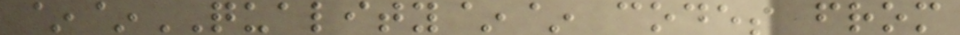~~QUALITY~~ codes from
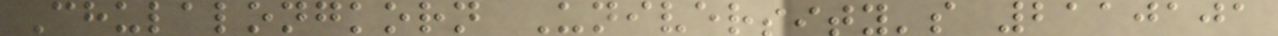Chulalongkorn University's 2110101
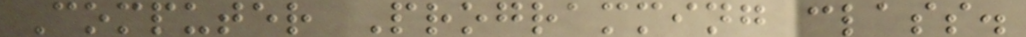Computer Programming class.
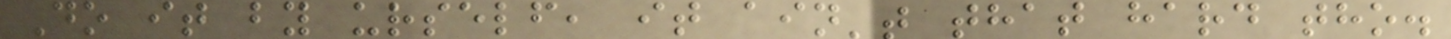Do it by urself, it ain't that hard tho.
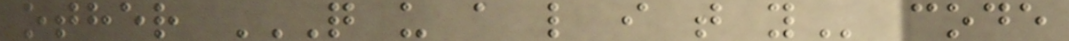other Q U A L I T Y code
